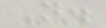N.
